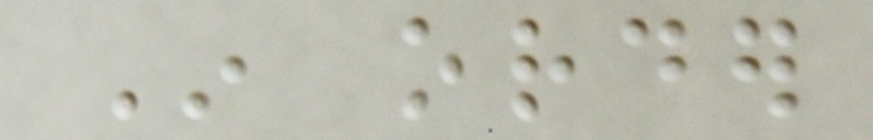In order
